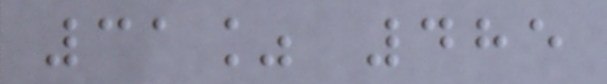31% 485
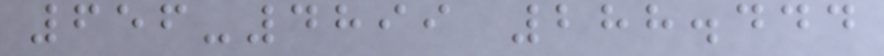656-4899 288.444
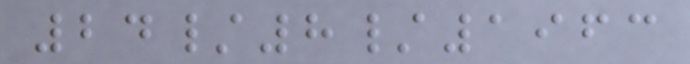24/8/1963
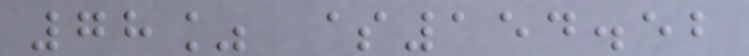78% $154.52
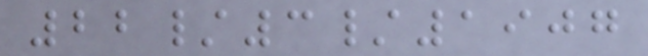22/3/1907
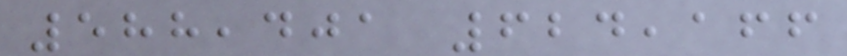588,401 624,166
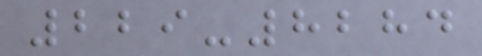229-8284
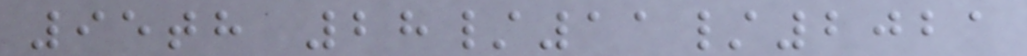95th 28/11/2021
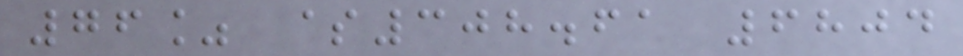76% $308.61 6804
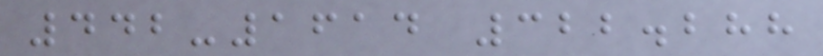442-1614 322.288
